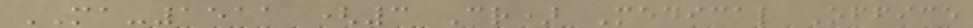MA-1511 (3 Cr) Medical Office
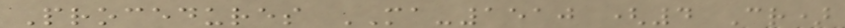Procedures MA-1510 (4 Cr)
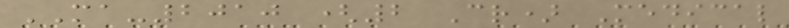MA-2010 (2 Cr) Medical
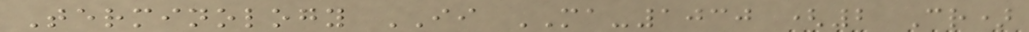Terminology II MA-1030 (2 Cr)
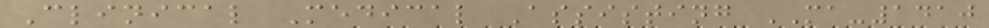Clinical Medical Assisting MA-1410
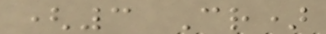(3 Cr)
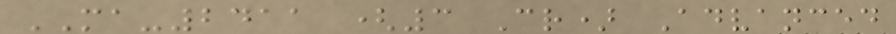MA-2411 (3 Cr) Advanced
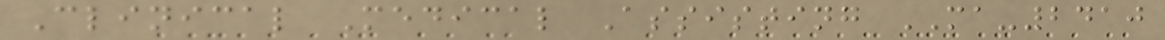Clinical Medical Assisting MA-2410
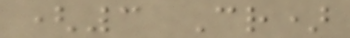(3 Cr)
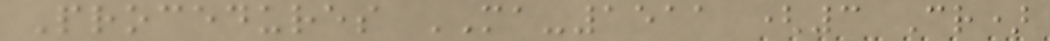Procedures MA-1511 (3 Cr)
